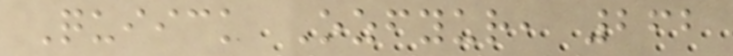Quiick Ozfyur, 262
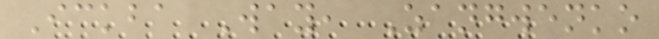Ickba Way, Zangwenko
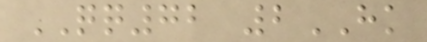QQ72 2HK
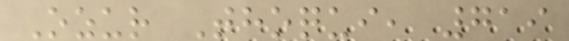Ozur Thoqui, 719
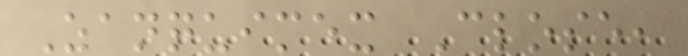Zanquimex Close,
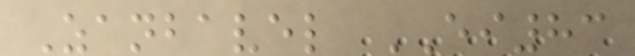Zanbavel EI83
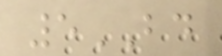5BD
